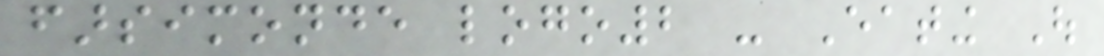farsimonde logo2 - Eating Out
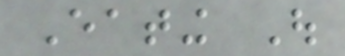Eating Out
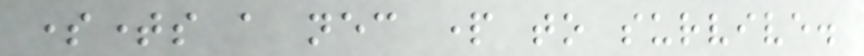sometimes a necessary part to survive.
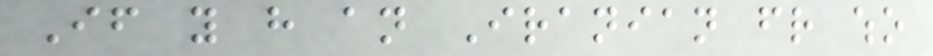If you have an Iranian friend who
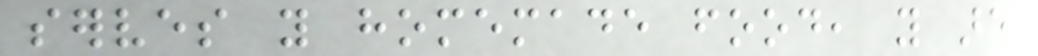serves you homemade food, you are
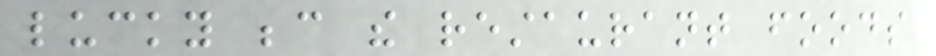lucky because the restaurant foods
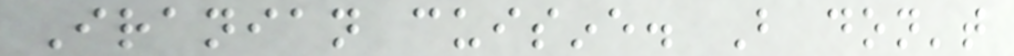Iranian cuisine. But don't
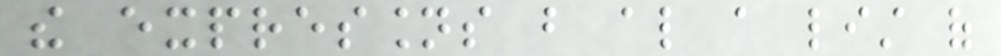the expressions but also a list of
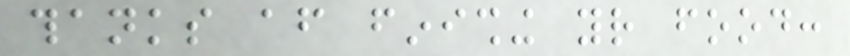thanks after finishing your food:
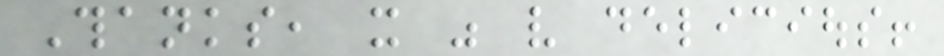Thanks, it was very delicious!
